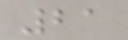21
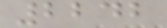2242
